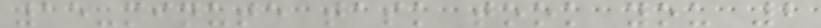15-minute task took you 2
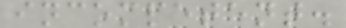incompetent.
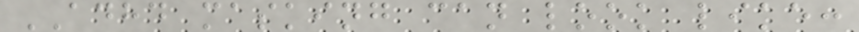ADHD masking can look like:
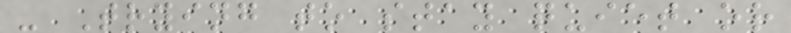- Trying to stay quiet or
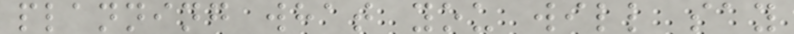planning what you will say
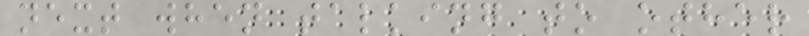next when talking to other
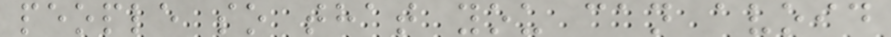people so that you can avoid
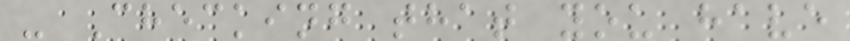- Checking that you have
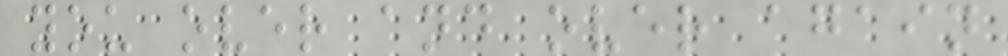you over and over again
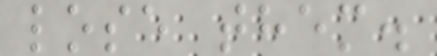lose them.
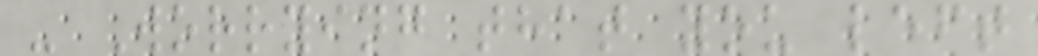- Worrying that you left
